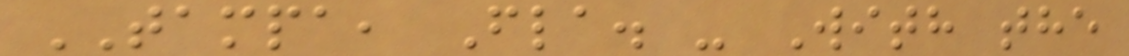TAMPA, Fla. - With the
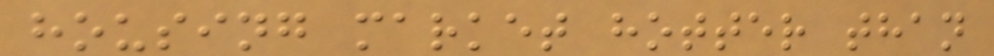housing market hotter than
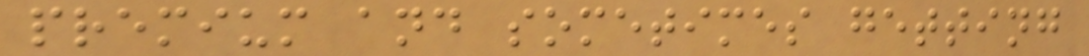premium and sometimes getting
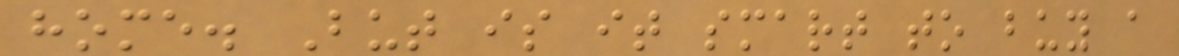home. But is it smart to buy a
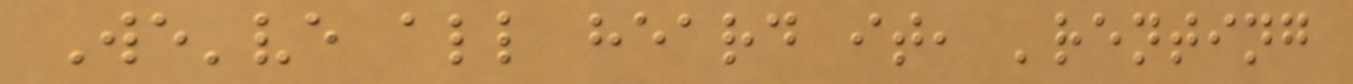We've all heard it, 'renting
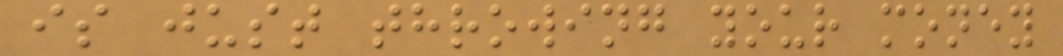is just throwing your money
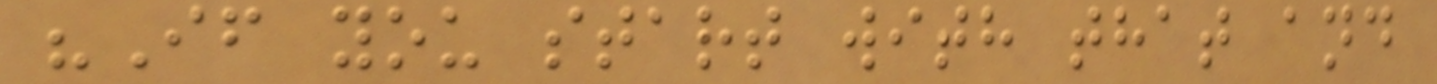"If you start with that and
